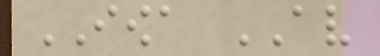IOWA AV
